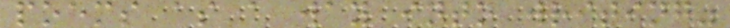poems as a way into writing"
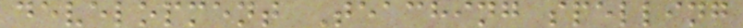development Teaching spelling
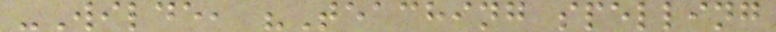-Wilde, "Teaching spelling
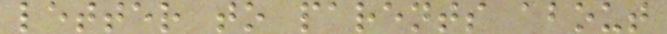letter to parents about
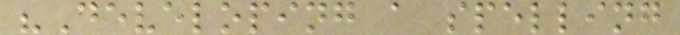"Developing a spelling
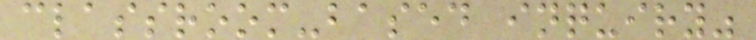classroom-based inquiry"
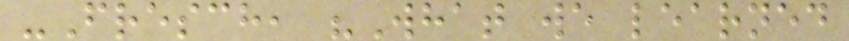-Fresch, "What we learned
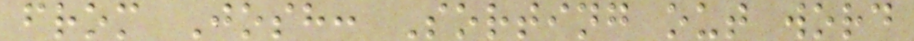from Josh: Sorting out word
